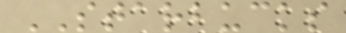STARBUCKS
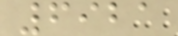6921
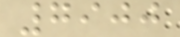7900
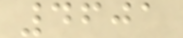4601
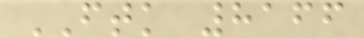FTK 8166
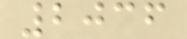2036
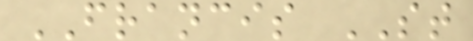FRANCIS ST
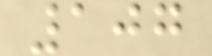107
